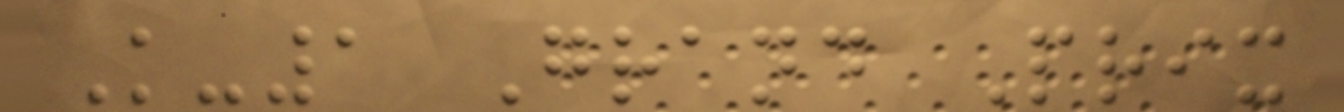K-1 Grand Prix
